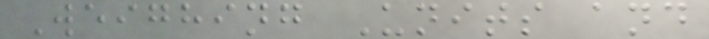Weighing Units and
